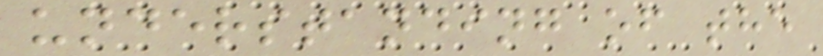understanding of the
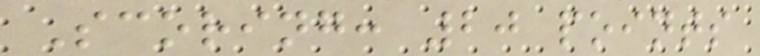Scoring: 20 points
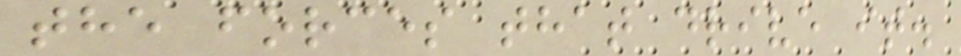the forces that drive it.
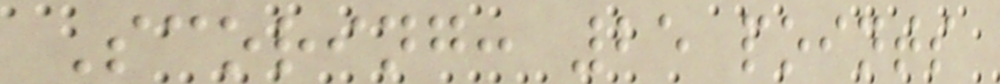Scoring: 25 points
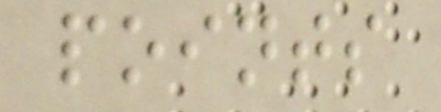points
